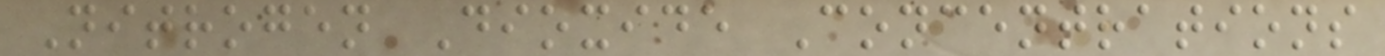Nitrogen Dioxide Concentrations
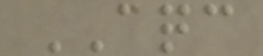AQC
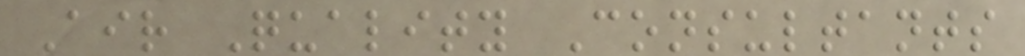Air Quality Consultants
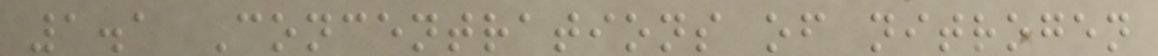1.1 Concentrations of nitrogen
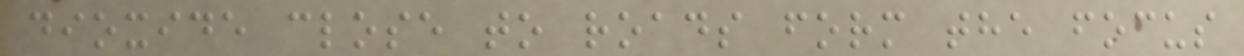dioxide close to roads form the focus
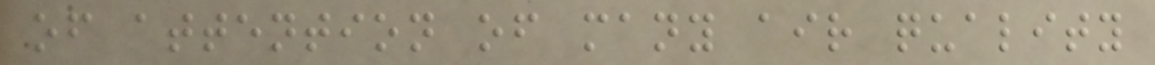of attention of many air quality
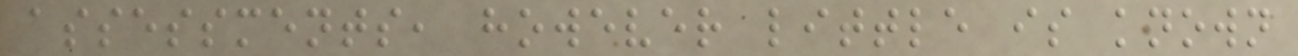assessments, however little is known
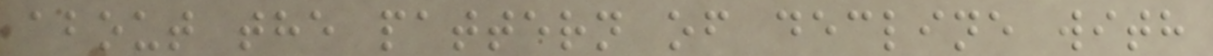about the pattern of decline with
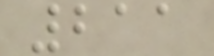211
